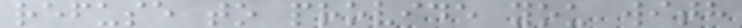refuse to provide you with
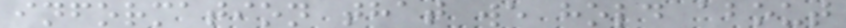information that we hold about
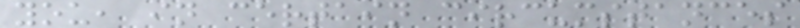you, in certain circumstances
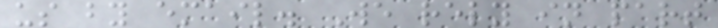us by email. We rely in part
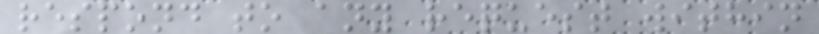respond to any request within
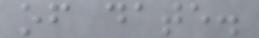of date.
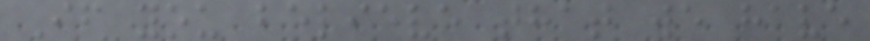If you believe that we have
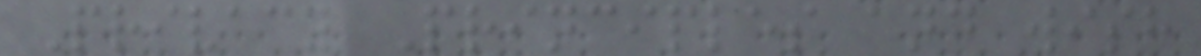Privacy Principles and wish
